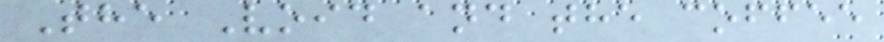The Void and the coffee
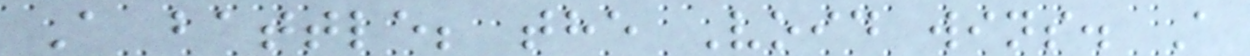A battle; the Void wins. A
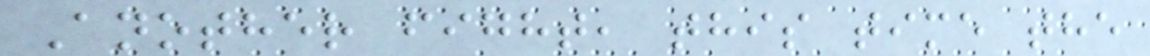Another fight, this time the
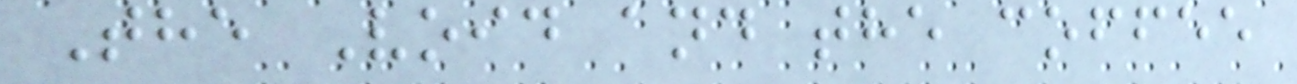The Void and the coffee
